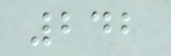242
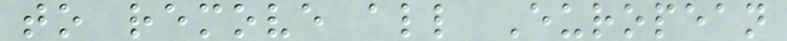to remove all European
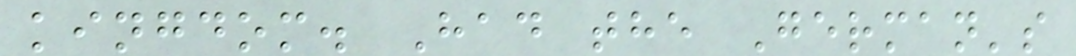kingdom. Had the German's
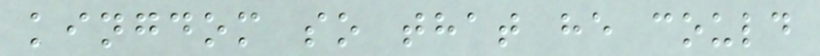kingdom so that he could
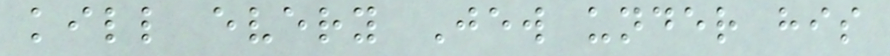kill every Jew under his
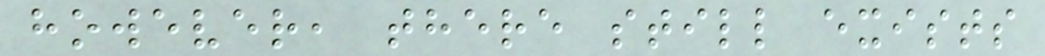however, there still exists
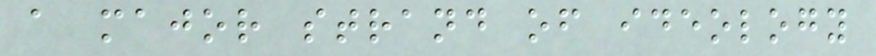a major strand of ideology
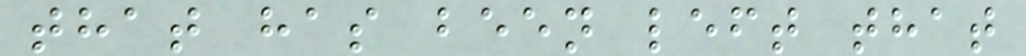that has been left that
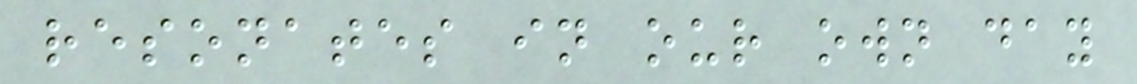resonates in our own day
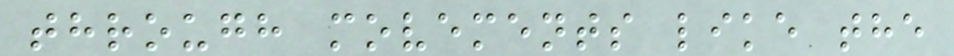through movements like the
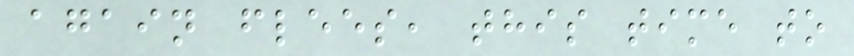again flees, this time to
